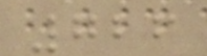726
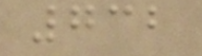732
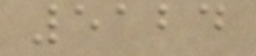5124
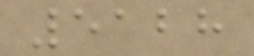5128
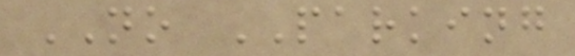NO PARKING
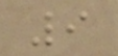9
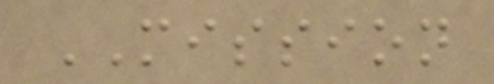MISSION
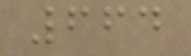664
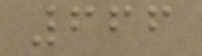666
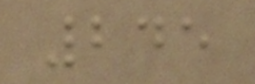245
